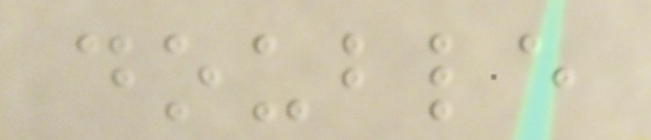double
